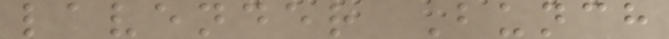lavender Bunch
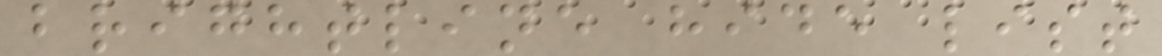brightline hide list
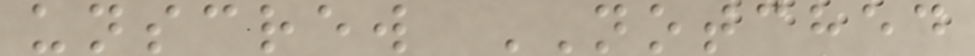unscrew NOTCHED
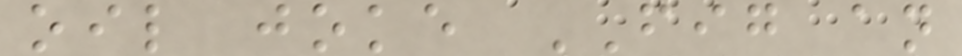oil joke FIG an
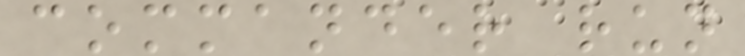commander run
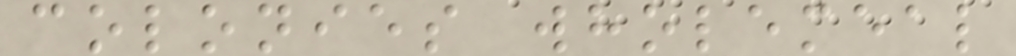colonies wholemeal
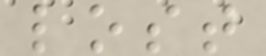lost
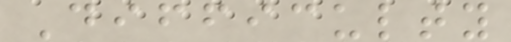Difficulty
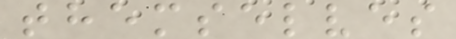themselves
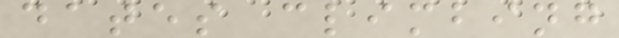dates climbing
